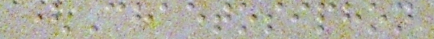(Chaetosiphon
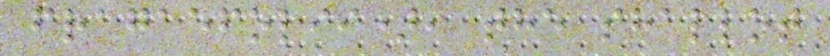fragaefolii), the shallot
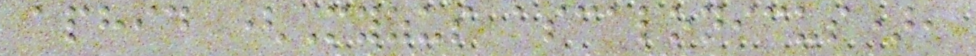aphid (Myzus ascalonicus),
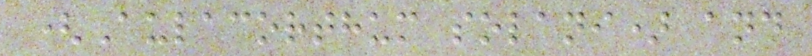(Aulacorthum solani) and
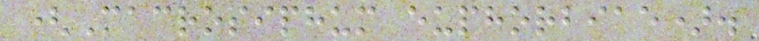(Macrosiphum euphorbiae).
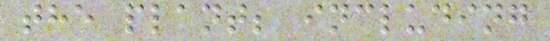the plant; including
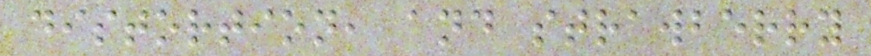distortion, and strawberry
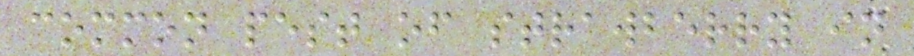common pest of strawberry in
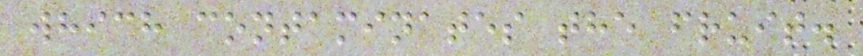which contaminates the fruit.
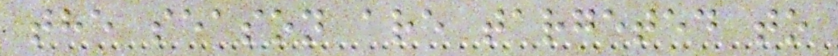the season are targeted to
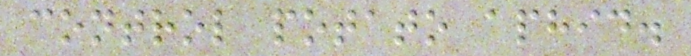control potato aphid.
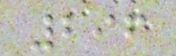296
